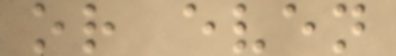or even
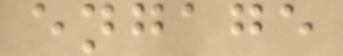engage
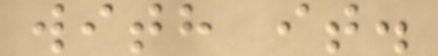with it.
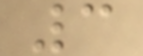3
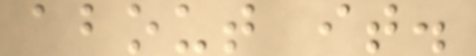about it.
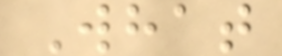What
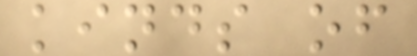kinds of
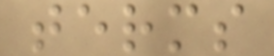terms
